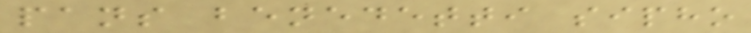pans benedetti sipho
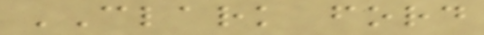CLARK ford
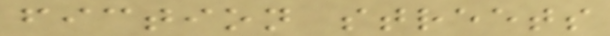fiction streets
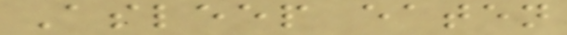Asleep eaten
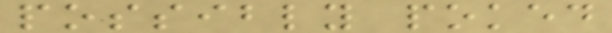possibly poked
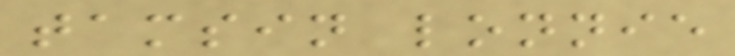tamsin lonnie
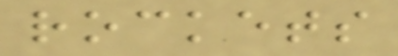rockets
